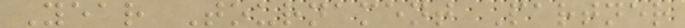Year Tournament Partner
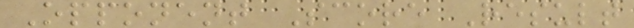Opponent Score Result
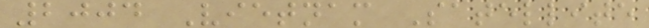2004 Vietnam Satellite
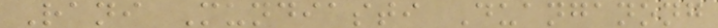Rani Mundiasti Duanganong
